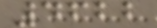4622
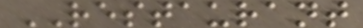RESTAURANT
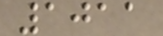1011
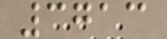3713
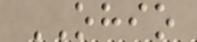OHIO
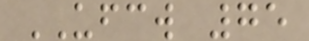UFCW 75
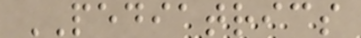PEDIATRICS
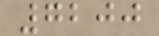7200
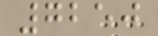7250
